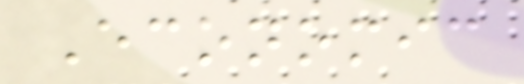Economic
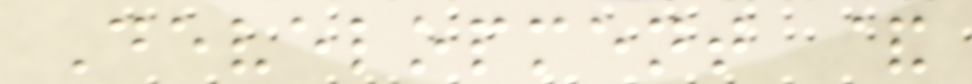Development &
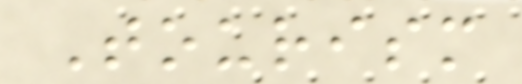Tourism
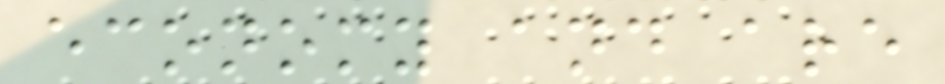economy and are
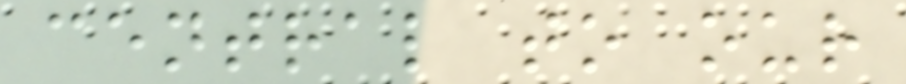central to our
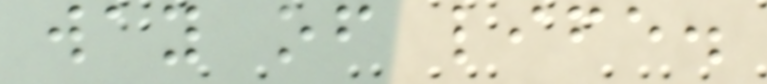way of life.
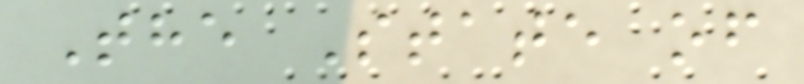The State of
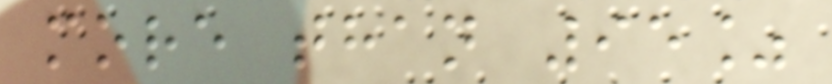more than 95%
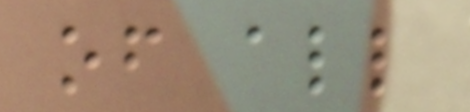of all
